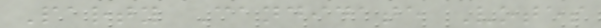Party Candidate Votes
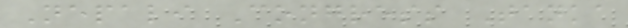Nepali Congress Tanka
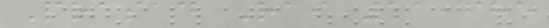Prasad Rai 11,685
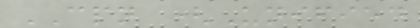CPN (Unified
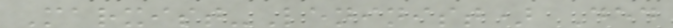Marxist-Leninist) Ded
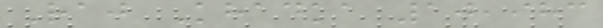Raj Khadka 10,983
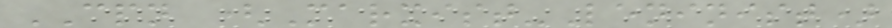CPN (Marxist-Leninist)
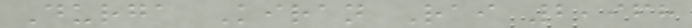Durga Kiran Rai 2,968
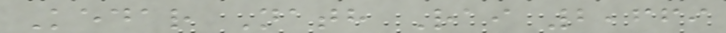Kedar Nath Rai 2,669
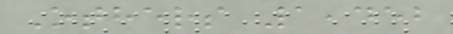Others 1,452
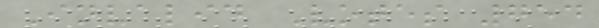Invalid Votes 754
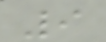9
